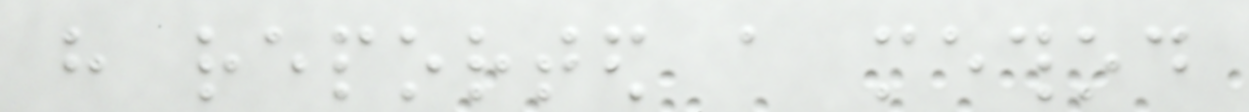have reported a method
